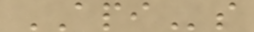APIs
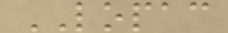LOPAC
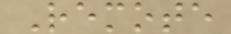Remote
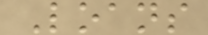Loans
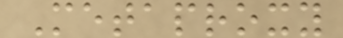Metaproxy
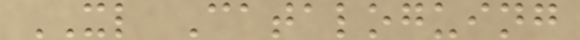XL Cataloguing
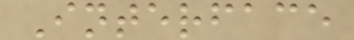Interface
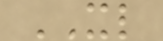XL
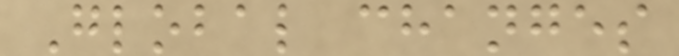Global changes
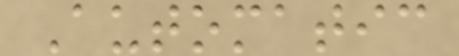Automatic
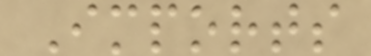Imports
